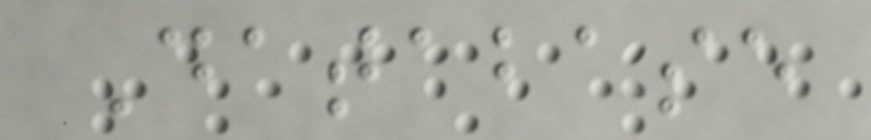Database
